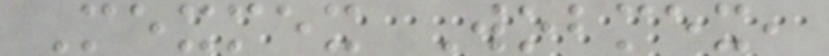Mexmex Wobmex,
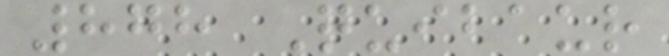878 Quibaur
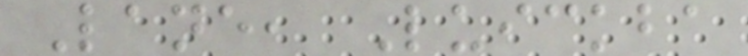Lane, Luickba
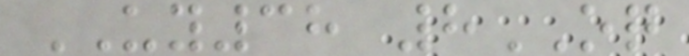UY38 8OQ
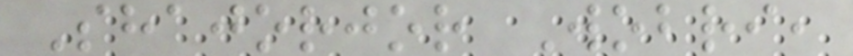Shajorjor Wobri,
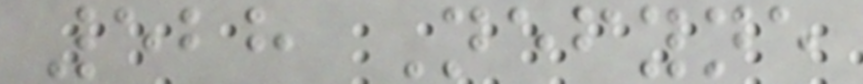528 Nefyne
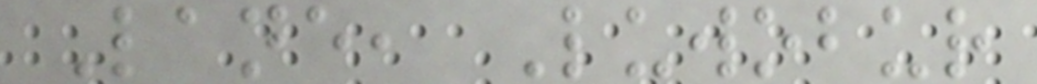Lane, Luwobur
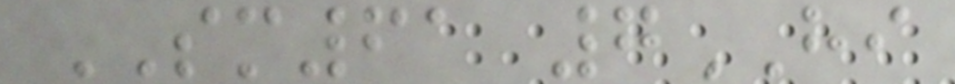SM61 7HI
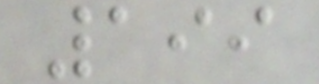199
